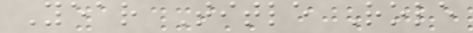Year Title Role
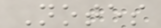Notes
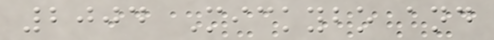2004 Mickybo and
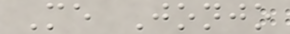Me Jonjo
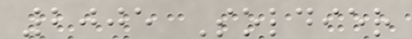2005 Soldier
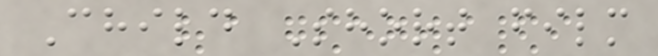Child Short film
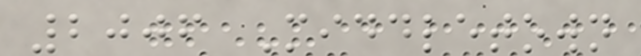2006 Middletown
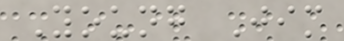Young Jim
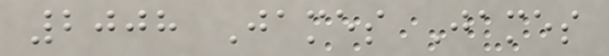2008 James James
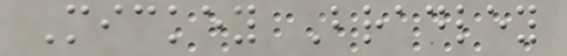Mickey Bradley
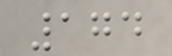174
